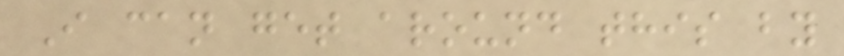I can get around this by
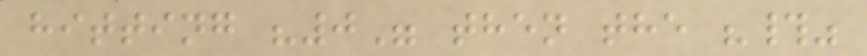hitting "0" then the "#"
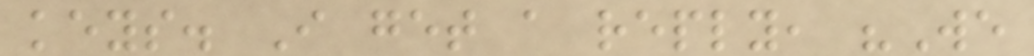keys. I get a reply, "We
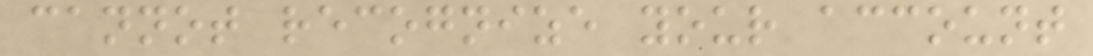cannot recognize your account
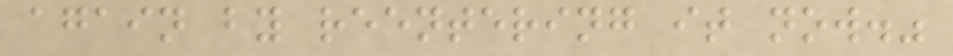again by reentering it now."
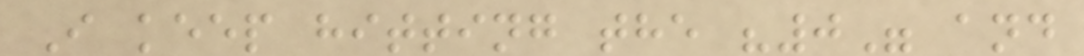I keep hitting the "0" and
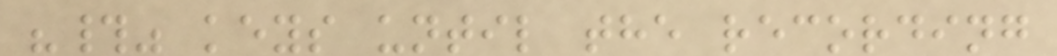"#" keys until the recording
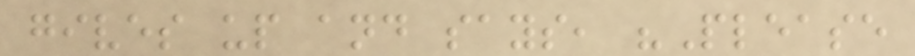gives up and says, "Please
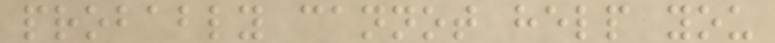probably cannot help you
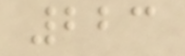223
